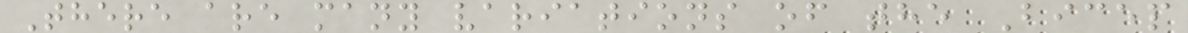There are many variations of the Bicep
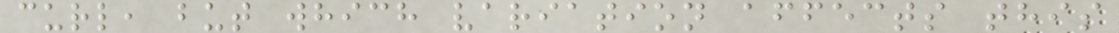curl, but which variation affects this
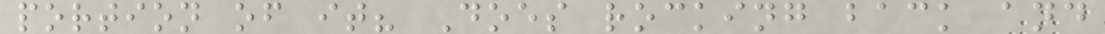portion of it? Does rocking back and
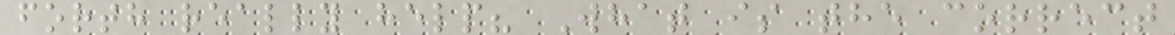forth really help? What is the correct
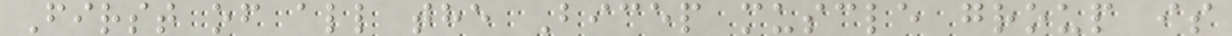First of all the Bicep muscle group is
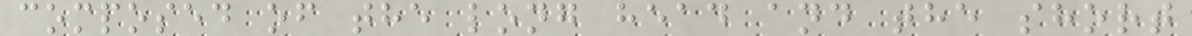composed of the long head and the short
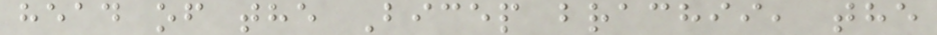head of the Bicep brachii, the
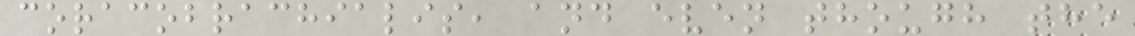coracobrachialis, and even though the
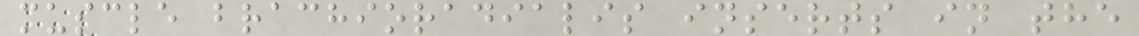muscle brachioradialis inserts in the
